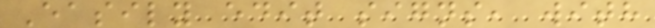Easily edit signs, with
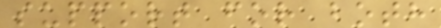support for both
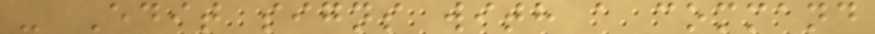- Edit signs with a command
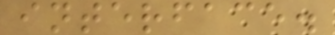interface.
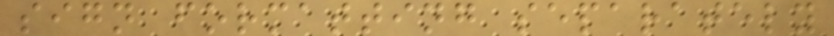sign formatting separately
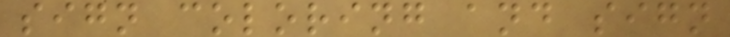sign coloring and sign
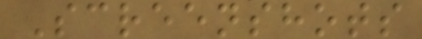Screenshots
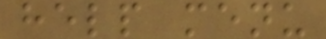help menu
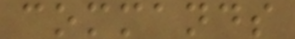commands
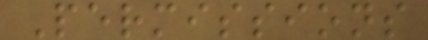Permissions
